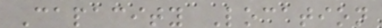Capacity Location
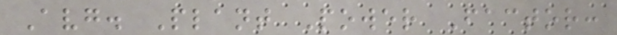Avg. Plant Power Factor:
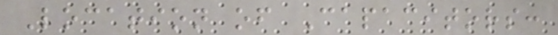Location of Capacitors:
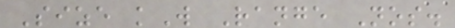Size kW Range Nos.
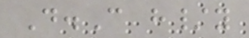D.C h/y
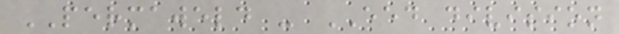PERMAWELD - EED division
